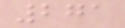271
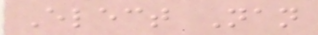Elect Nan
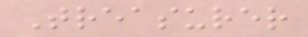Treasurer
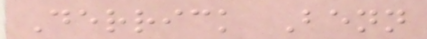Derrick Benn
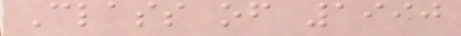Class of 1990
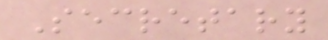Secretary
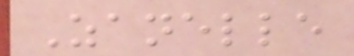Zanelle
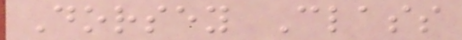Dorsey Class
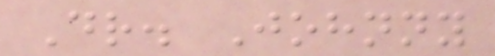Dr. Johnny
